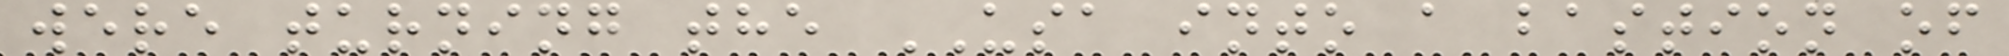were turning the USA into a bastion of
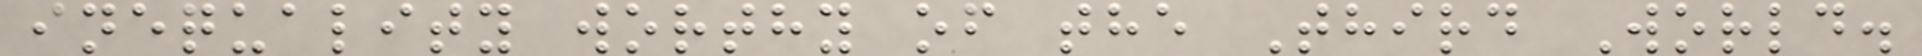inequality worthy of the Third World.
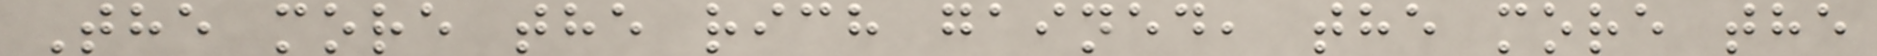The more the rich gained, the more the
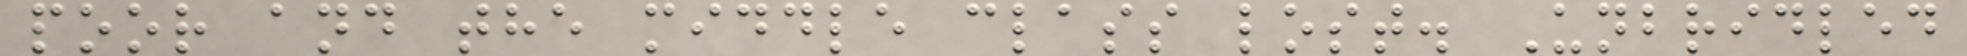poor and the middle class lost. Unbridled
